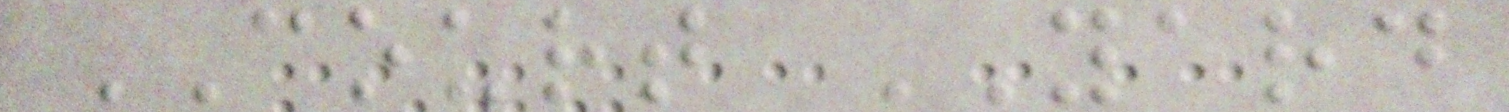COURT YARD
